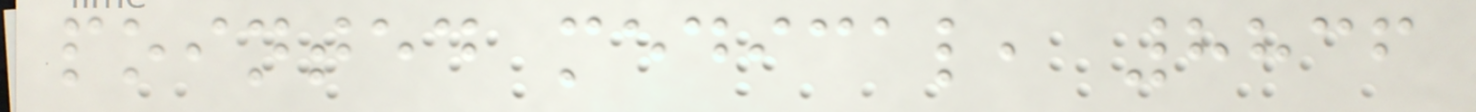pointed medical, 8836
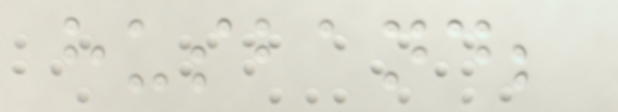husband;
